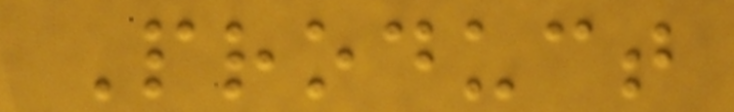Product
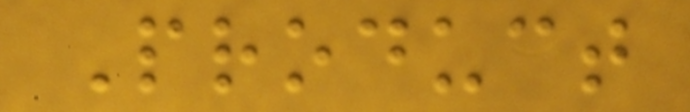Product
